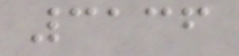3136
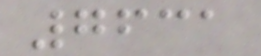7631
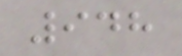948
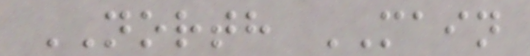NORTH MAIN
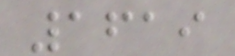1619
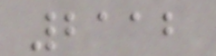2112
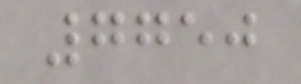7750
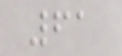61
